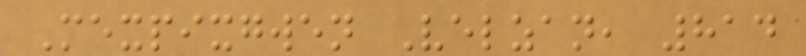Mexpixgwen Velzan, 814
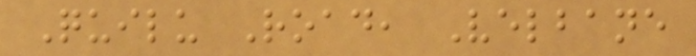Quilu Road, Velbane
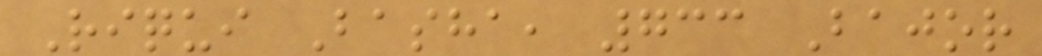Riqui Basha, 733 Bajor
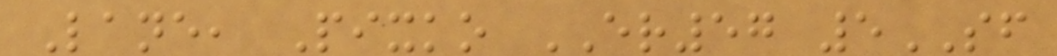Lane, Pixko ER57 5SF
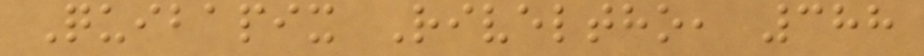Quibapix Riveltho, 388
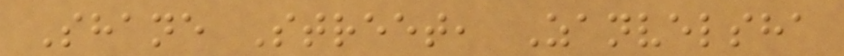Shane Street, Zanvelsha
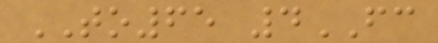TO65 4FC
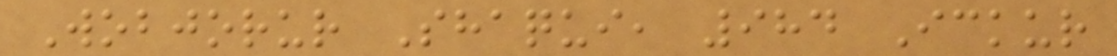Wobjorur Shaqui, 984 Ickur
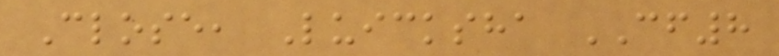Close, Luicksha CF8
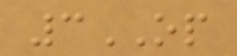3OP
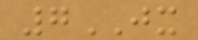7JX
